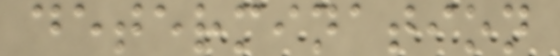determination
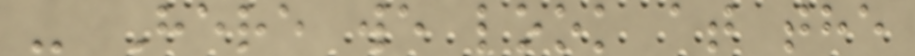- Here we look at the
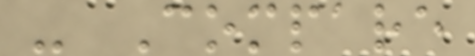- Compare
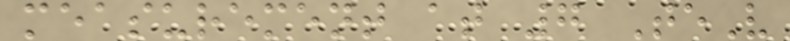measurement at 7 TeV
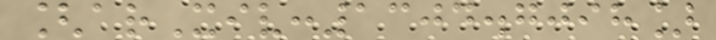[arXiv:1304.7098]
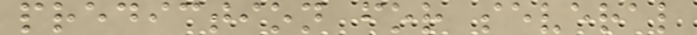prediction for several
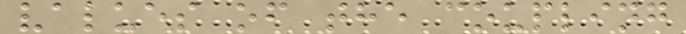values of the coupling
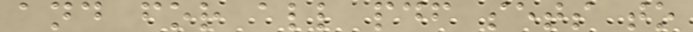and for all pdf sets to
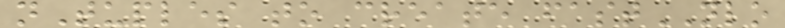nTuples to create fastNLO
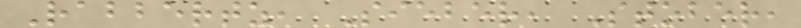Rabbertz, Sieber, Stober,
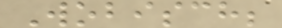Wobisch;
